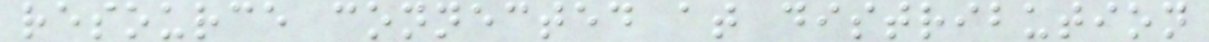resource connected at distribution
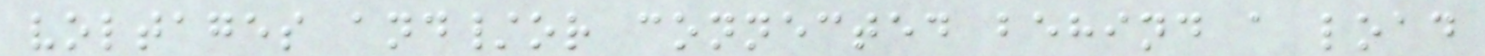voltages and/or connected behind a load
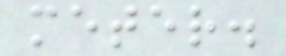meter.
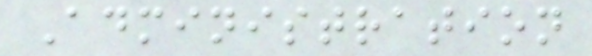Administration
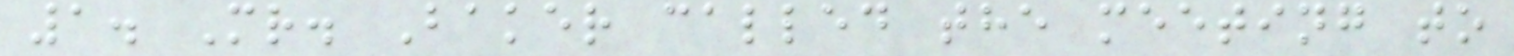1. Mr. Baker called the meeting to
